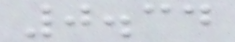0.34
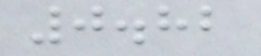0.82
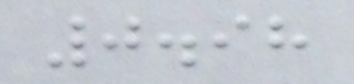0.98
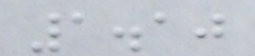1.10
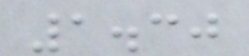1.30
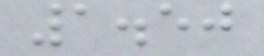1.50
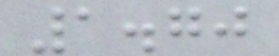1.70
